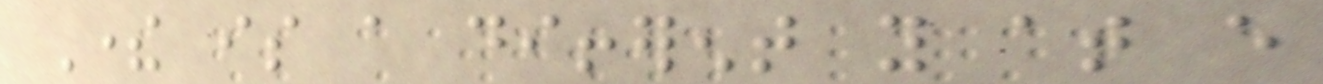There is a different you at every
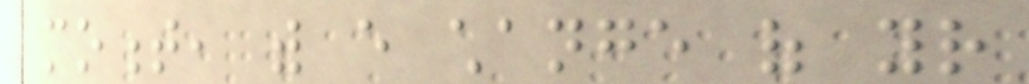moment, with every change of your
